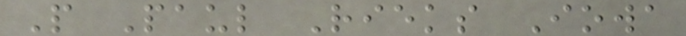P Paul Rieks Iowa
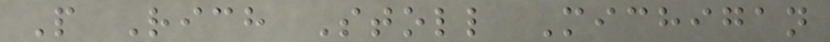P Rich Stoll Michigan
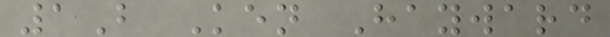1B Ken Hayward
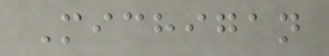Michigan
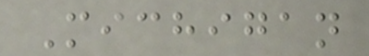Michigan
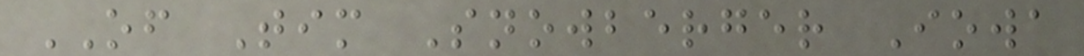OF Tim Snowberger Iowa
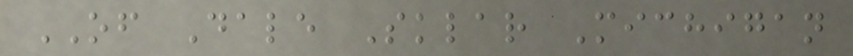OF Dale Sklar Michigan
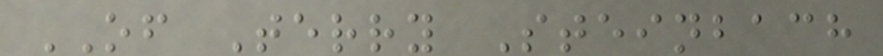OF Terry Steinbach
